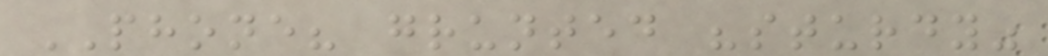PHONE? grunted "sturdy"
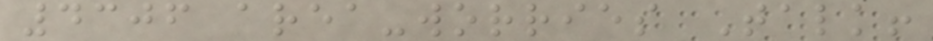4306 area-worries Talk!
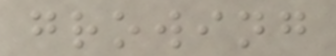growing
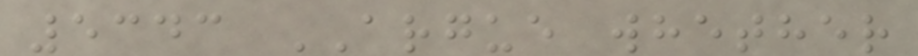5343 ARGUE whether
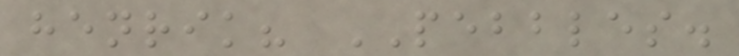henrik? PEBBLES.
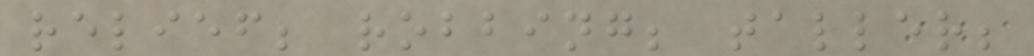relief; robbing; taller;
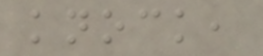knock,
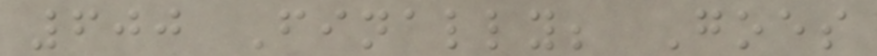600 Finally; Goes
